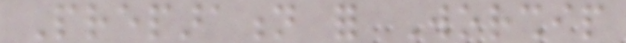Preparation for Worship
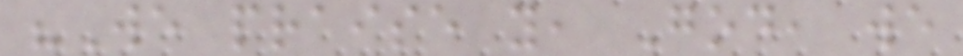"We praise you, God, we
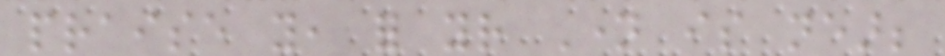praise you, for your Name is near;
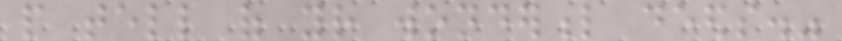people tell of your wonderful deeds."
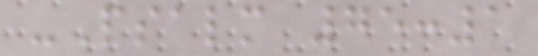-Psalm 75:1
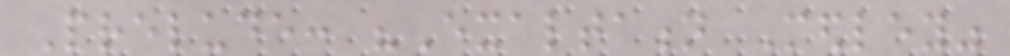Prelude: "Exaltation Medley"
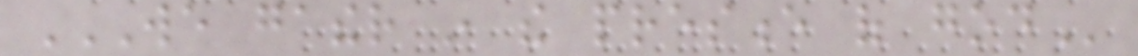WE GATHER IN THE PRESENCE OF GOD
